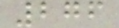276
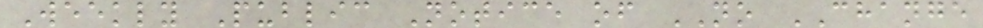Weekly Public Notice of NO CHANGE
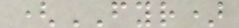(FYR)
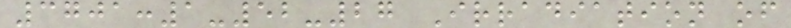3701:1-52-27 Irradiation of
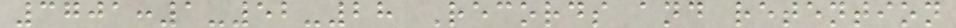3701:1-52-28 Records and retention
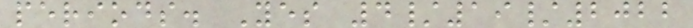periods. Yes 4/19/2022
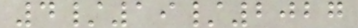4/19/2027
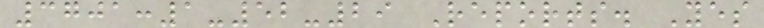3701:1-52-29 Reports. Yes
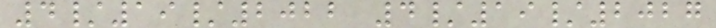4/19/2022 4/19/2027
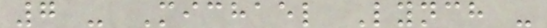7 - Michael Lynch -
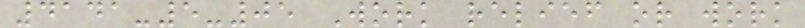4141-5-05 Work relief or work
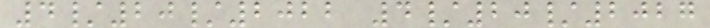4/20/2022 4/20/2027
